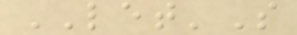LET'S
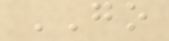GO
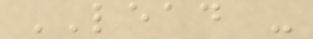LEAD -
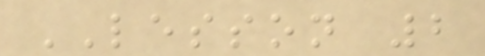LESSON 2
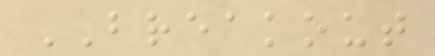BREAKOUT
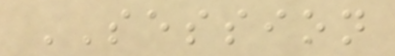SESSION
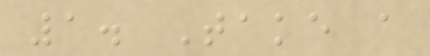1. Take a
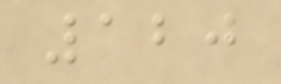120
